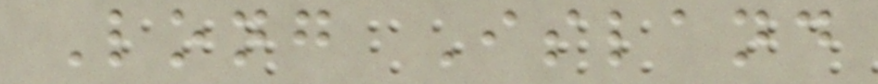Long Island
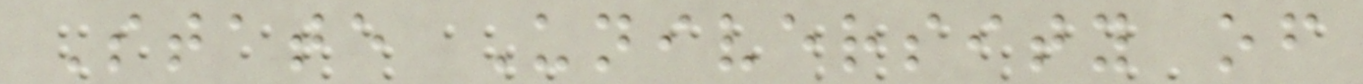State University of
